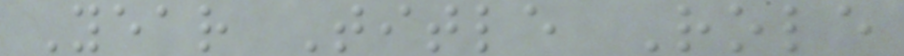Year Title Role
